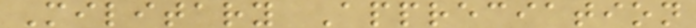Military Appreciation
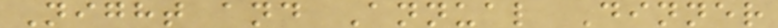Night and Annual Dinner
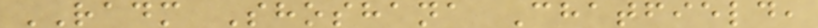RADM Shoshana Chatfield,
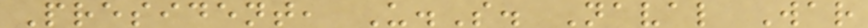President, U.S. Naval War
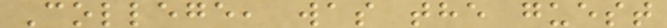College, was the guest
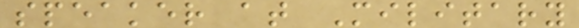speaker at Military
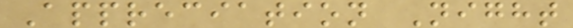Appreciation Night
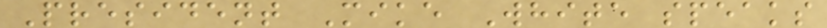President Mike White speaks
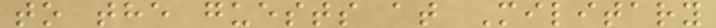to the guests at Military
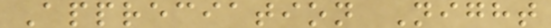Appreciation Night
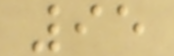95
